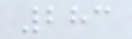283
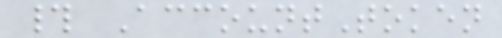# AccountToken
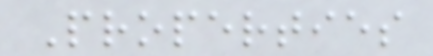Properties
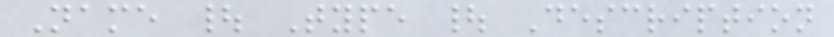Name | Type | Description
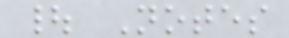| Notes
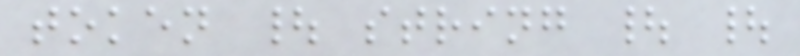token | string | |
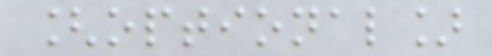[optional]
